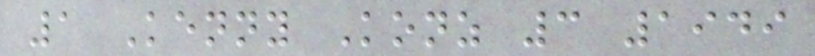1 Kenny Konz 3 1949
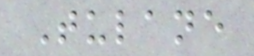Tulane
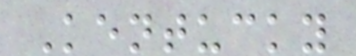Kentucky
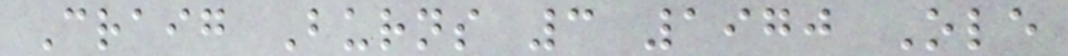Craig Burns 3 1970 Ole
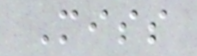Miss
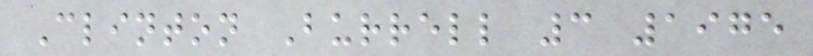Clinton Burrell 3 1975
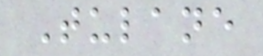Tulane
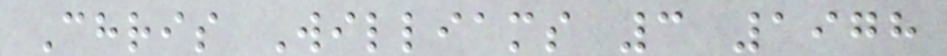Chris Williams 3 1978
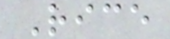Rice
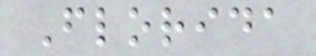Florida
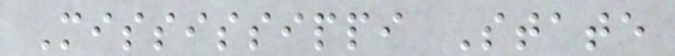Mississippi State
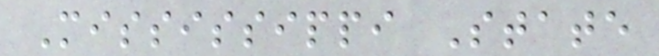Mississippi State
